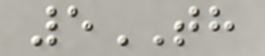5TH
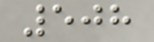508
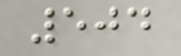504
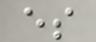es
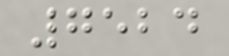7524
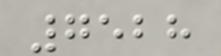7528
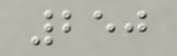250
